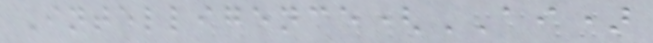Intelligence(AI)
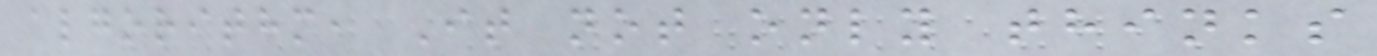algorithm, It not only thinks
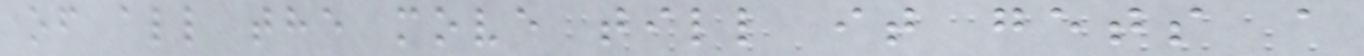of all the move till it gets a
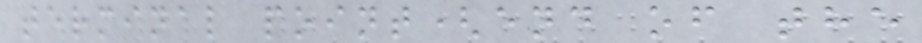terminal point(end of the
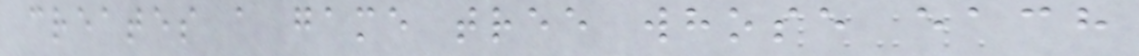creates a game tree whose each
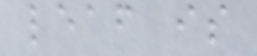leaf is
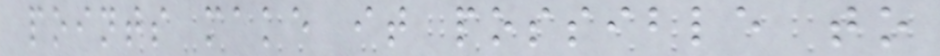points make it possible to
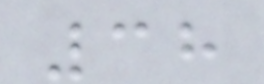38
